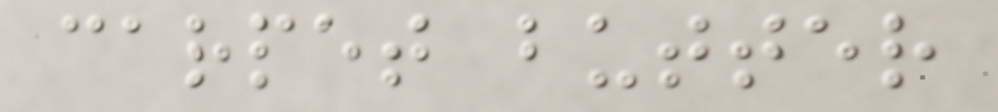carpet butter
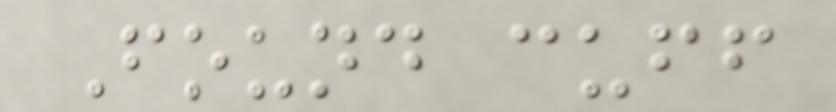Found cuff
